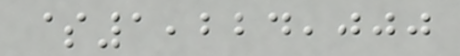$1,224,000
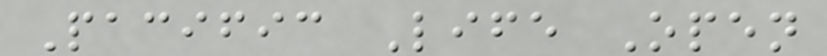Pacific Life Open
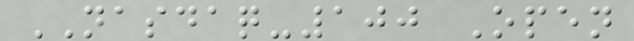NASDAQ-100 Open
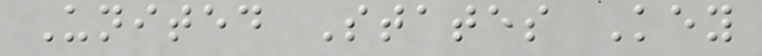United States Key
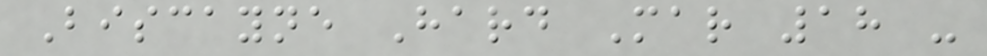Biscayne Hard Mar 18 -
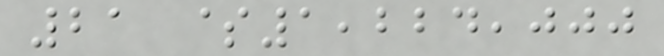21 $1,224,000
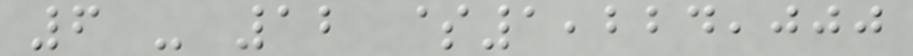6 - 12 $1,224,000
